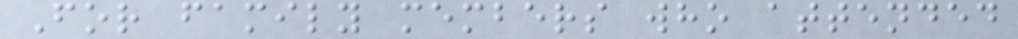For family members who attended
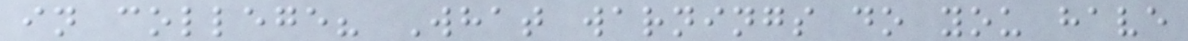in college? What warnings do you have
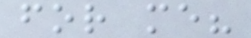for me?
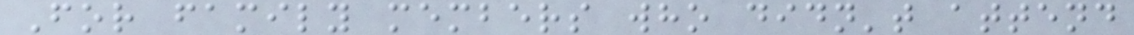For family members who didn't attend
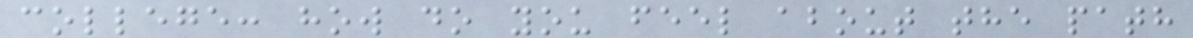college: how do you feel about the path
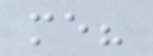me?
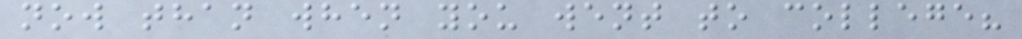now than when you went to college?
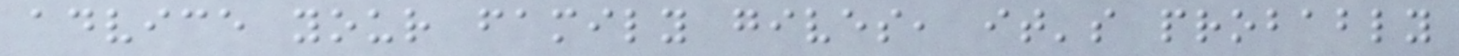advice your family gives, it's probably
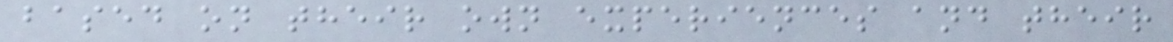based on their own experiences and their
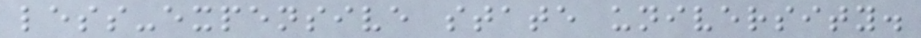less-expensive state university.
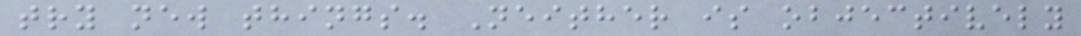try new things. Neither is objectively
